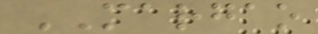MARGAO
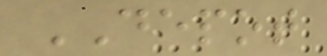DEPOT
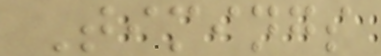Timings
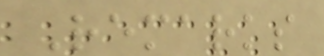Remarks
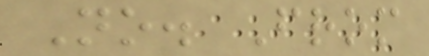No. From
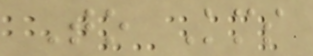To Kms
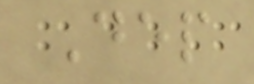Dep
